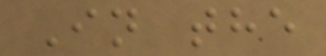In the
